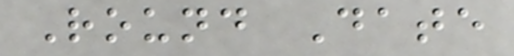Round Date
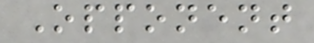Opponent
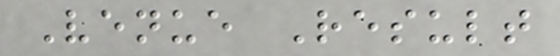Venue Result
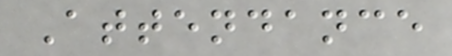Attendance
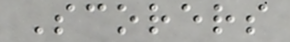Scorers
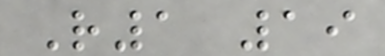R1 19
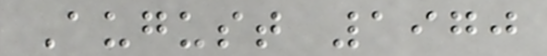August 1970
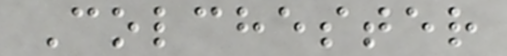Colchester
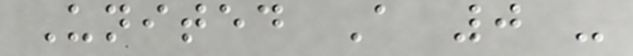United A 0 -
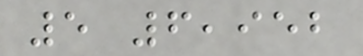5 6,952
